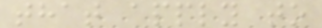that apply to
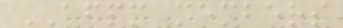AFPM members
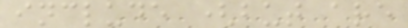include (but are
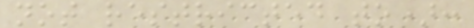not restricted to):
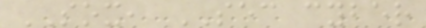SOX, SEC cyber
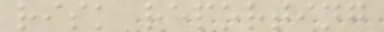risk reporting
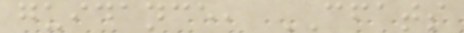guidance, CFATS
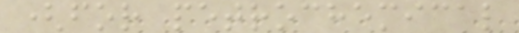(for petrochemical
